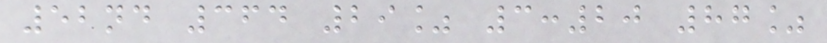52nd 364 29% 3:20 87%
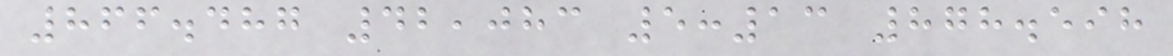866.487 42,083 5:13 878.598
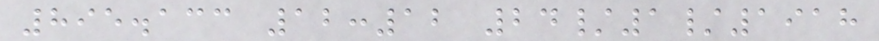895.133 12:12 24/1/1918
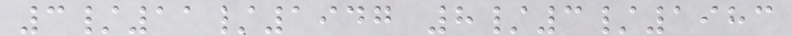3/11/1947 8/3/1983
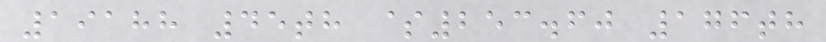19188 45th $253.60 176th
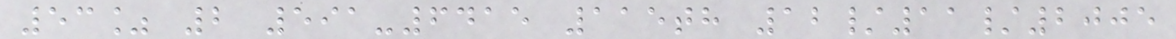53% 2 591-6415 115th 12/11/2005
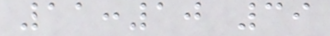11:10 39
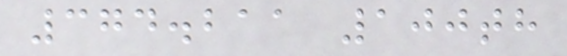374.211 100th
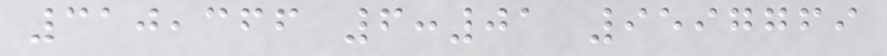310,366 6:01 9597769
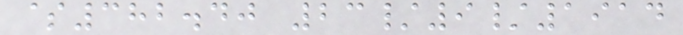$382.40 23/9/1914
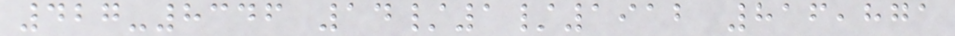427-8346 14/1/1912 816,871
